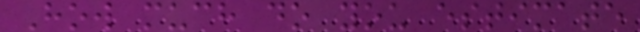How much do you estimate
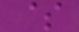$
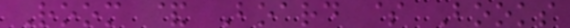Room & Board $ Books
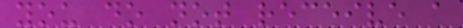you do not receive a
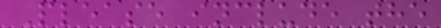Please include the
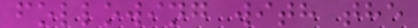following with the
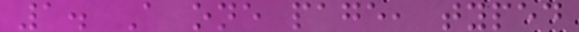1. A one page, typed
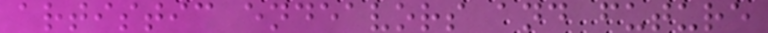artistic endeavors and future
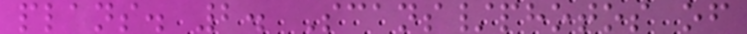plans. 2. Scans/photos of
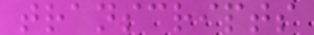transcripts
